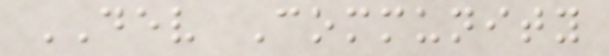DEV Community
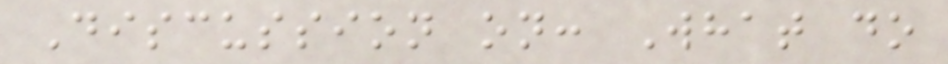Discussion on: What do
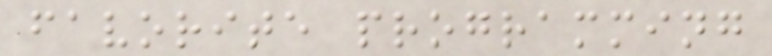favorite programming
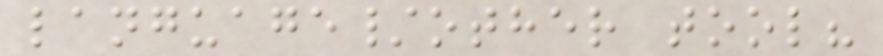language/other tool?
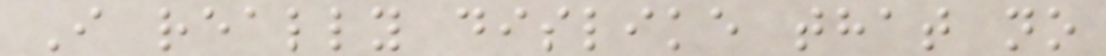I really dislike that no
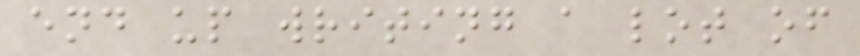end up writing a lot of
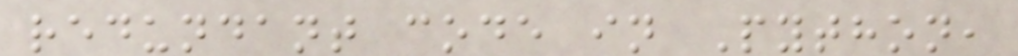redundant code in Python,
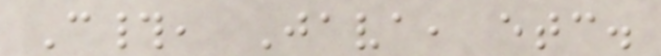C#, Java, etc.
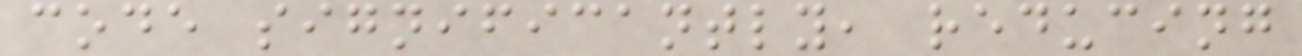code significantly, reducing
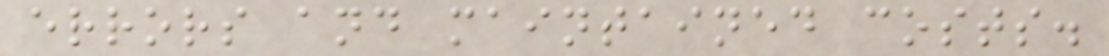errors and maintained costs.
